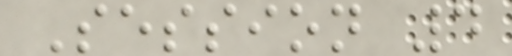Session 4
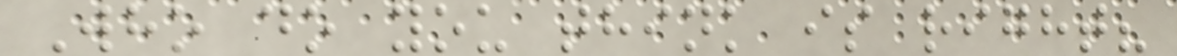Who do you think is right?
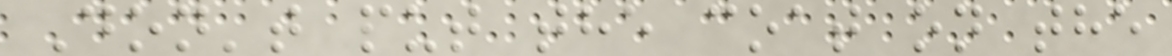Don't put the coat on the
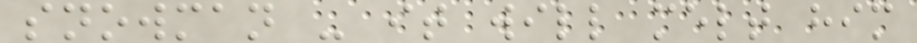snowman - it will melt him
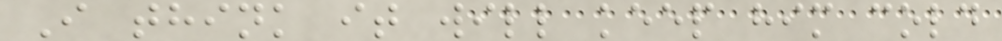I think it will keep him cold
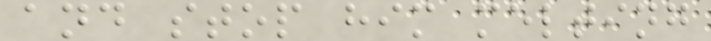and stop him melting
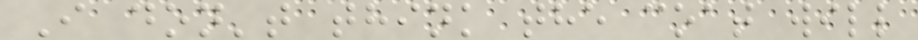I don't think the coat will
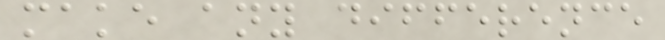make any difference
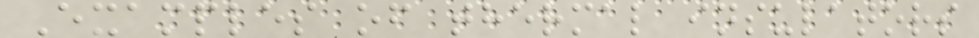Examples of thermal insulators
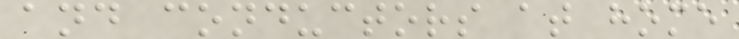and conductors at home
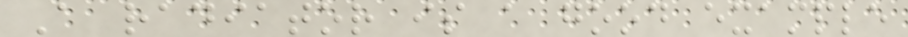A radiator is a good example
